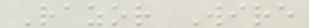Razor Wire
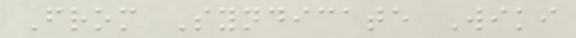From Syndicate Wiki
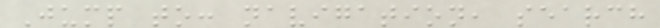Jump to: navigation, search
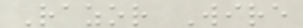Razor Wire
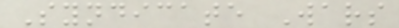Syndicate Wars
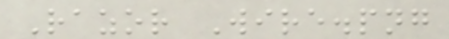Razor Wire.png
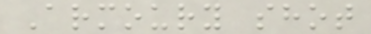Armoury shot
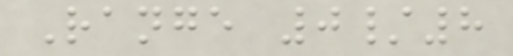Range 0/8
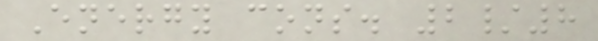Energy cons. 2/8
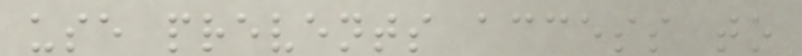use prevents access to
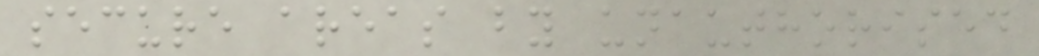secure areas by unauthorised
